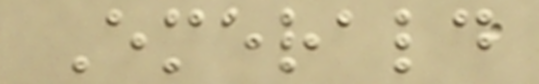Emerald
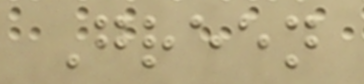Green
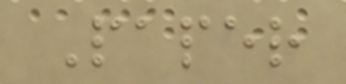Paper
